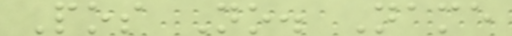Pos No. Name
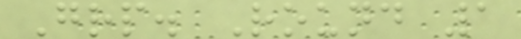Grp. Round 1
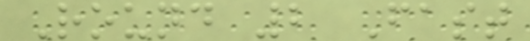Round 2 Fast
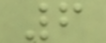6
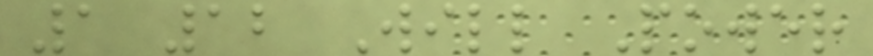1 12 Will Power
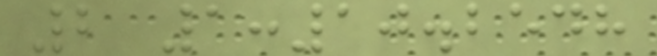2 1:10.2548
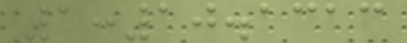1:10.1313
